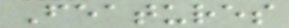Features
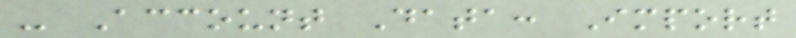- Account Data: Import
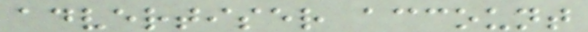advertiser account
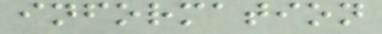information
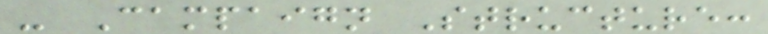- Campaign Structure:
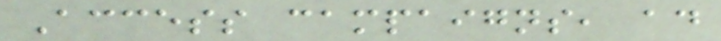Access campaigns, ad
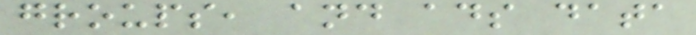groups, and ads data
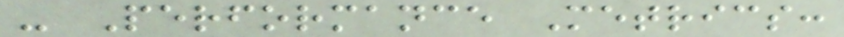- Performance Metrics:
